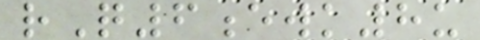rQ6ewk8u
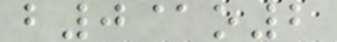b0@o2
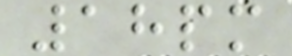18pm
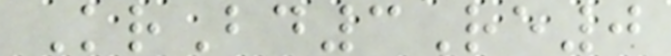KrBd3Re0
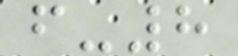f-8
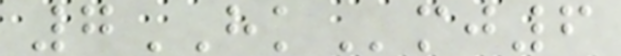7HKmj6
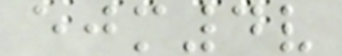ejm4v
